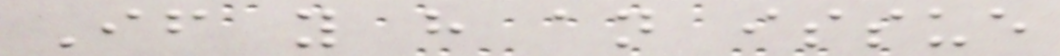If you have an issue
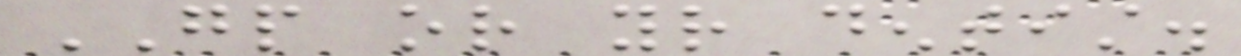GP or your dentist.
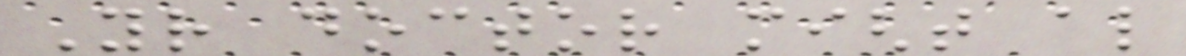Your doctor might also
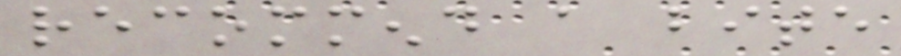recommend a bite
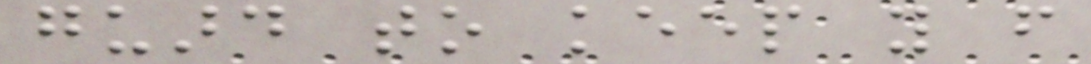guard to keep you from
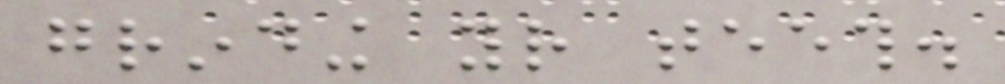grinding your teeth.
